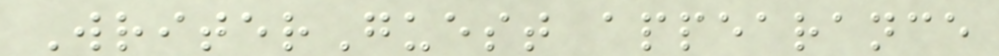WriterGuest appearance
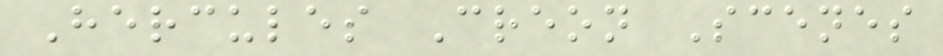Hercules Creon Scenes
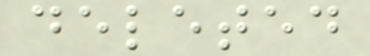deleted
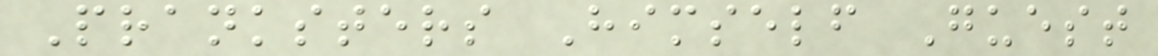Pranksters Himself Guest
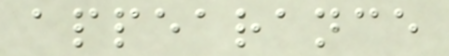appearance
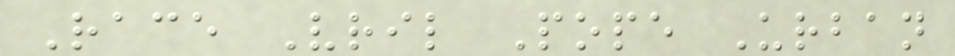Race Vril Pope Urban
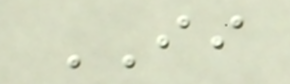II
